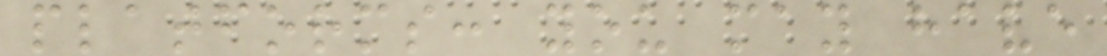platforms: you may have
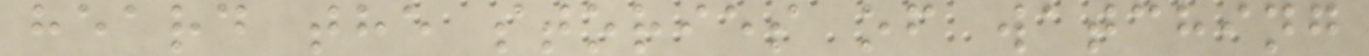heard the stories of watching
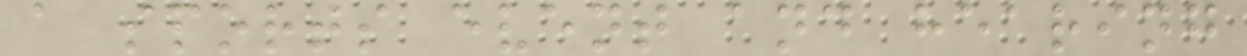a sports event and hearing
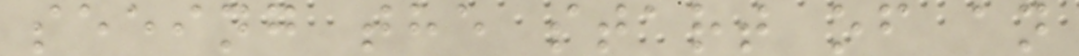seeing the start of an
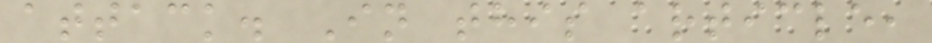attack. In this article,
